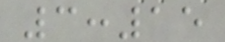3:15
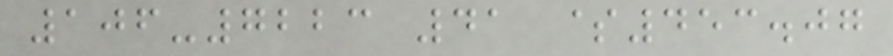106-7223 41 $453.07
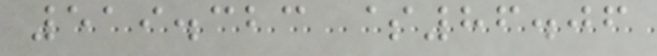519.323 $86.06
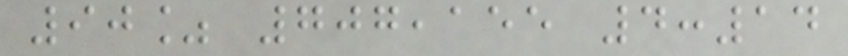90% 707,155 4:14
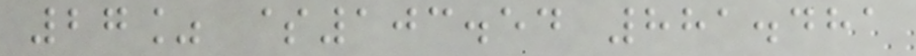27% $103.54 881.481
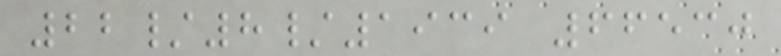22/8/1939 66530
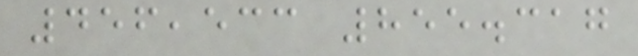456,533 855.317
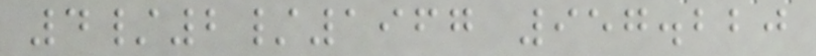4/2/1967 957.220
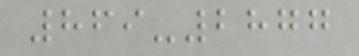869-2877
